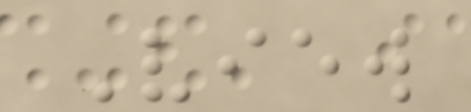View
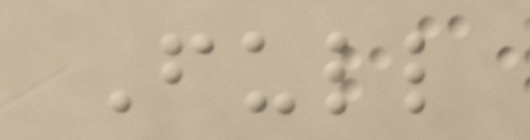Full
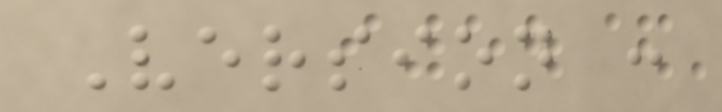Version :
